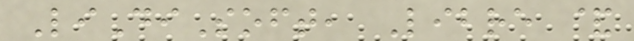LiDiSoft, Libre &
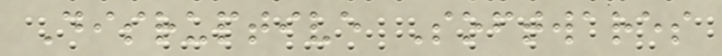Disruptive Softwares
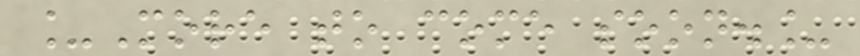_More to come soon._
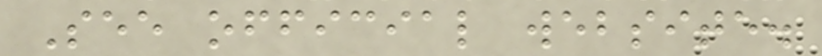See official website.
